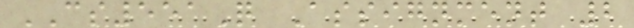CS551Q Assignment 2
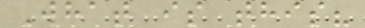What is this?
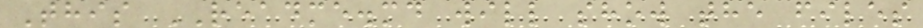This README.md will show the files
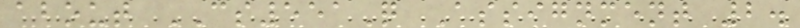about CS551Q Assignment 2.
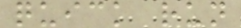quick run
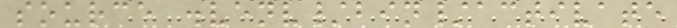source .venv/bin/activate
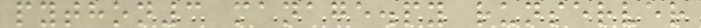python3 manage.py runserver
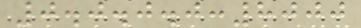0.0.0.0:8000
